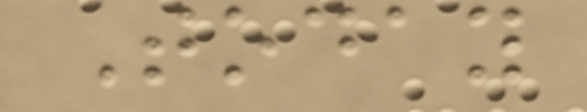Today
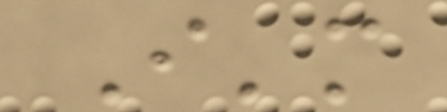I'm
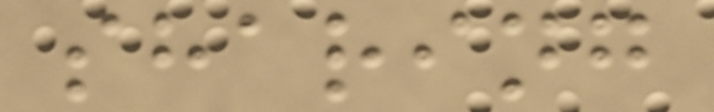sharing
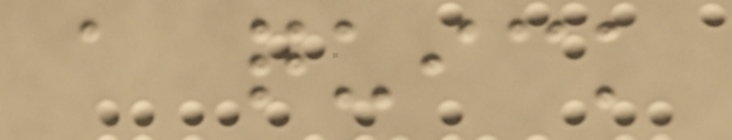a quick
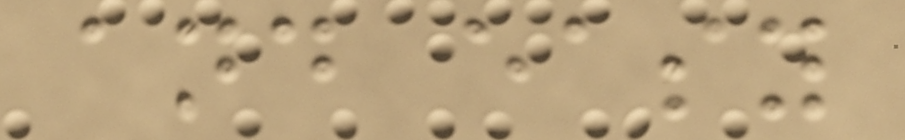and easy
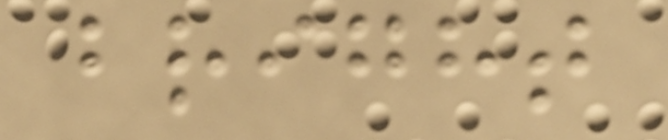bright
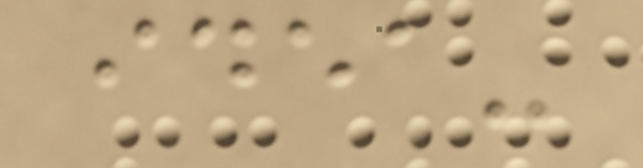idea-
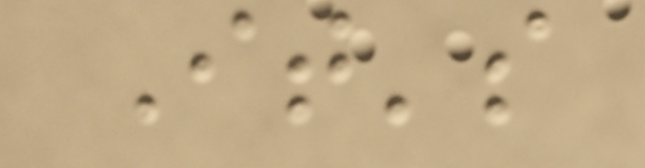It's
